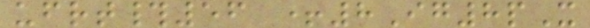ufrt#56 +8Ig8pX
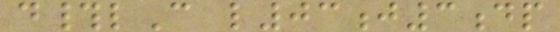d#lC l03j3dp
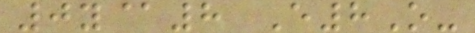0y@8 E8O-
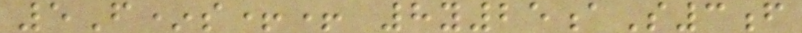5F*s++ 8y25aS3f
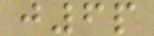j6p
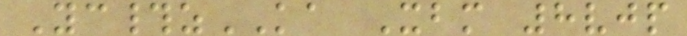Yc#zKA Xbm 8vjp
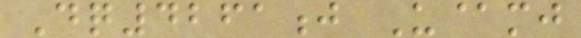Dq4261j U@mj
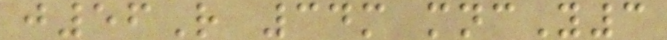j56R 34m mncY3
